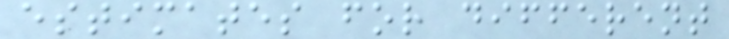estimates for different
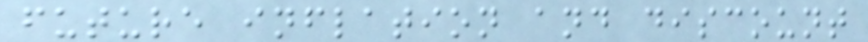future inflation and discount
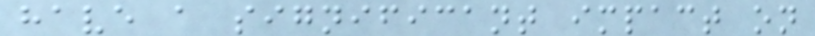have a significant impact on
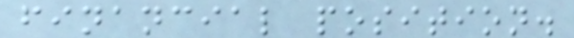financial position.
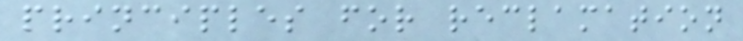principles for reclamation
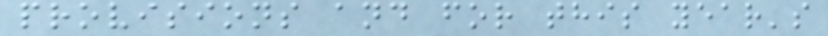provisions and for this year's
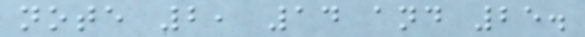note 2, 14 and 25.
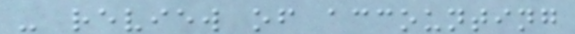- review of accounting
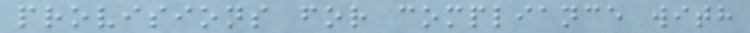provisions for compliance with
